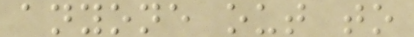anyone out to
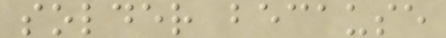solder because
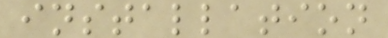installation
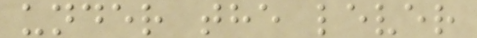under the lever
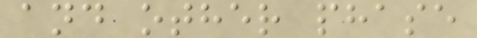and other phase
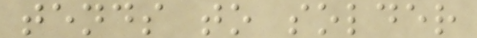tends to solder
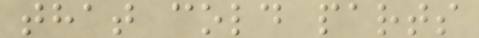that cold parts
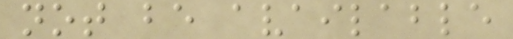not be available
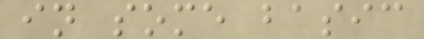in some basic
